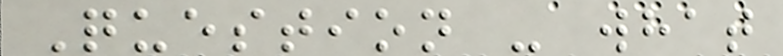Question - what
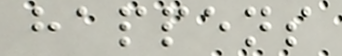happens
